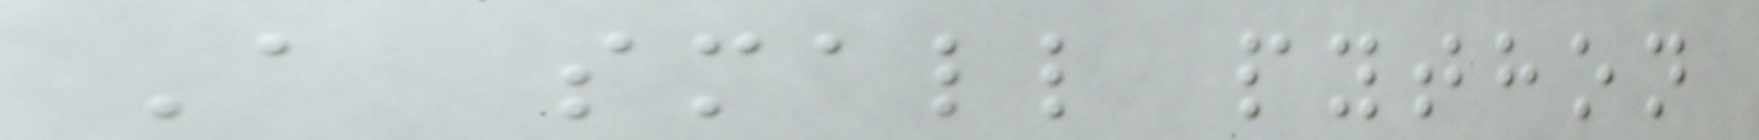A small python
